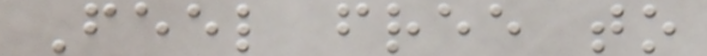Feel free to
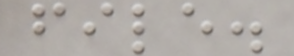file.
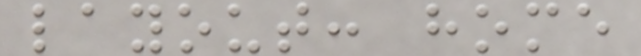layout: home
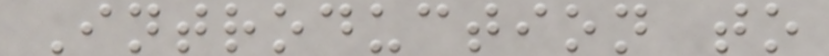Introduction to
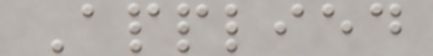Applied
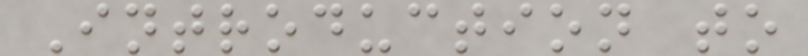Introduction to
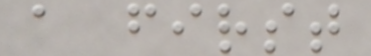a first
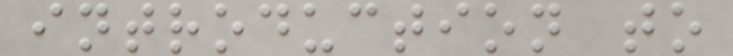introduction to
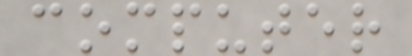computer
